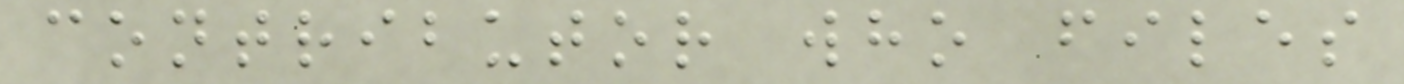contributor who files
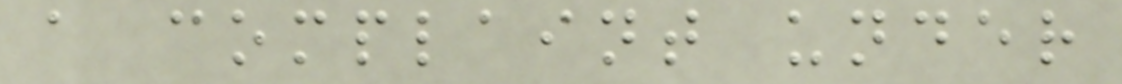a complaint under
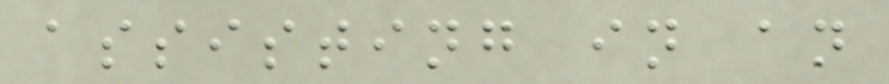assisting in an
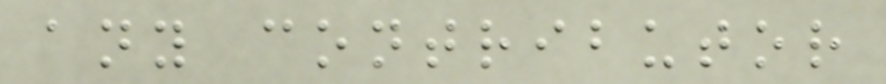any contributor
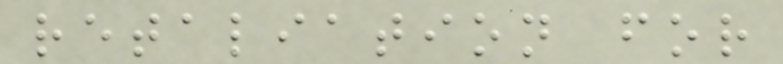retaliation for
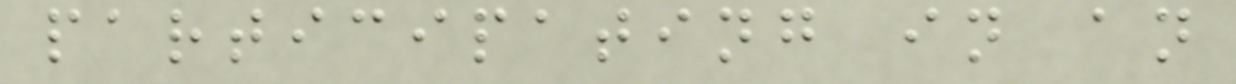participating in an
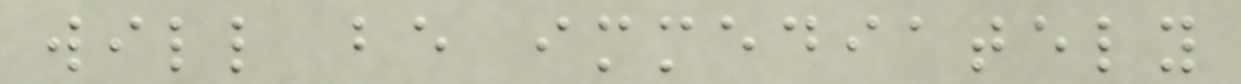will be immediately
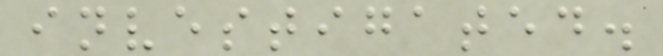investigated.
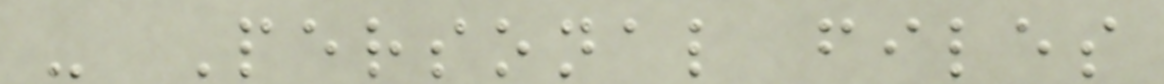- Personal files
